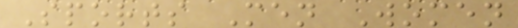Sports Men Women
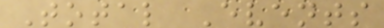Total Events
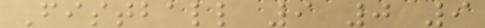Fistball 9 0 9
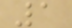1
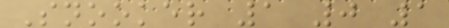Snooker 1 0 1
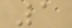1
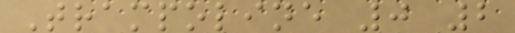Trampoline 0 2
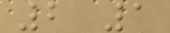2 1
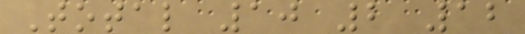Total 10 2 12
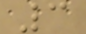3
